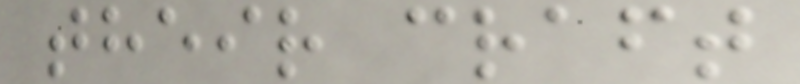their craft
